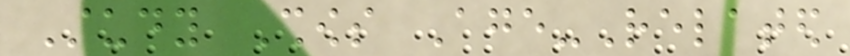Study Shows Age-Related
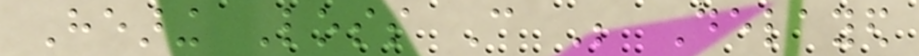Hearing Loss Can Be Delayed
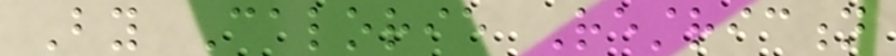By Calorie Restriction
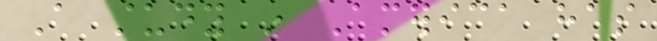A study in America has
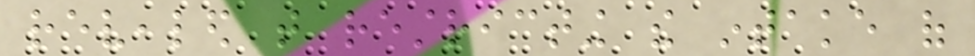revealed that restricting the intake of
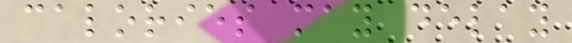calories may delay
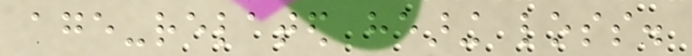age-related hearing loss.
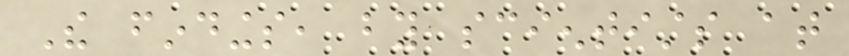The findings, by scientists at
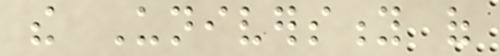the University of
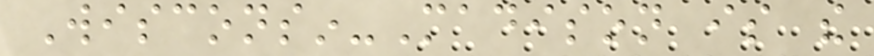Wisconsin-Madison is the
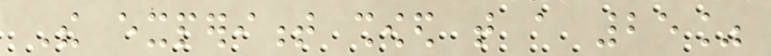The experiment showed that a 25%
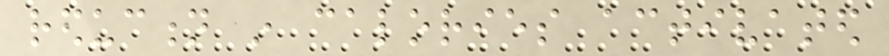reduction in calories activated
